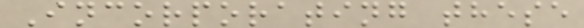Incorporating these
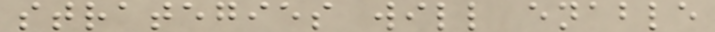strategies will enable
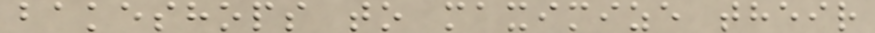bakeshops to maximize their
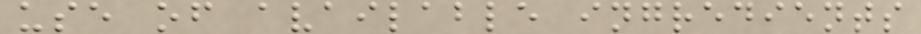use of available ingredients
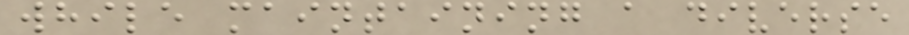while maintaining a diverse
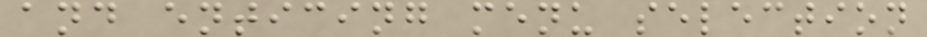and enticing menu selection
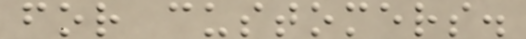for customers.
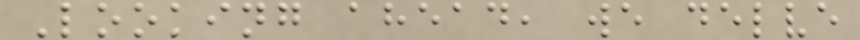Looking ahead, we delve
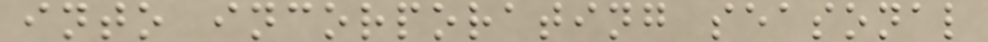into incorporating seasonal
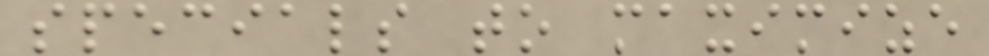specials to maximize
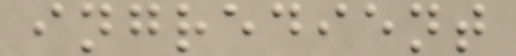ingredient
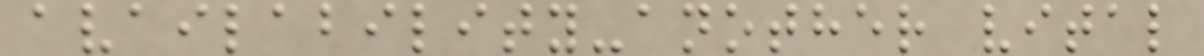availability-another vital
